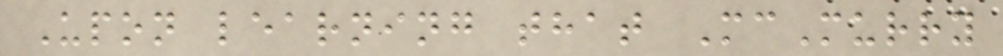Upon learning that McMurry
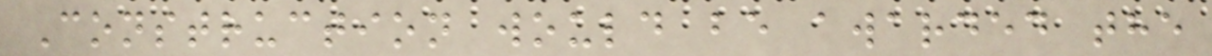Construction would be awarded the
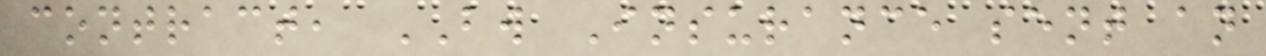contract, BW Insurance sent an
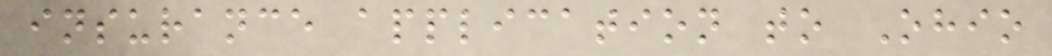insurance application to Ohio
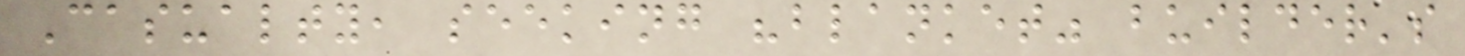Casualty, seeking "blanket" builder's
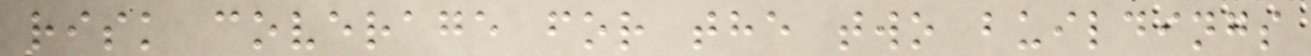risk coverage for the two buildings
